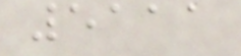5111
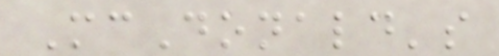McDonald's
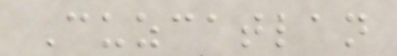Cuzcatlan
